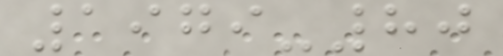1979-80
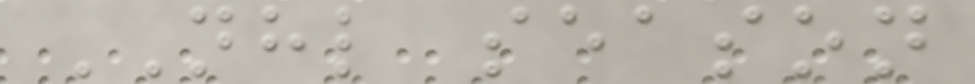NHL season
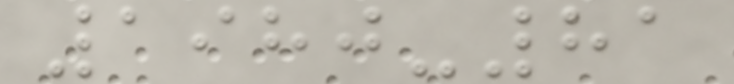1980-81
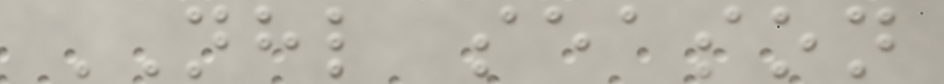NHL season
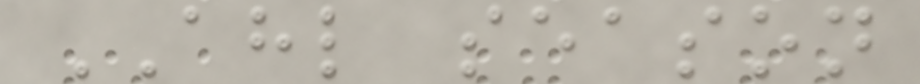AHL season
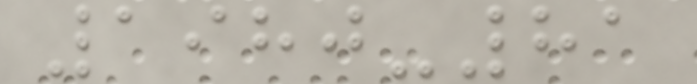1980-81
